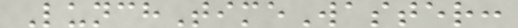LunchTimeWaster:
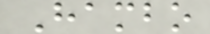Hambo
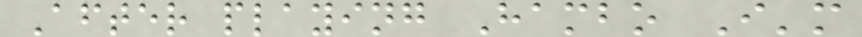After playing Hambo I'm
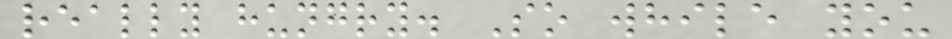really hungry. So while you
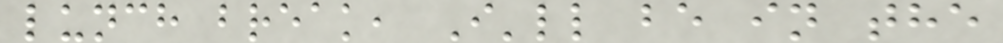lunch break, I'll be in the
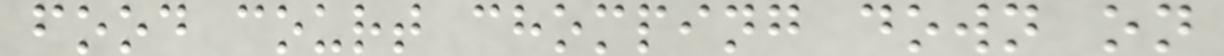food court chomping down on
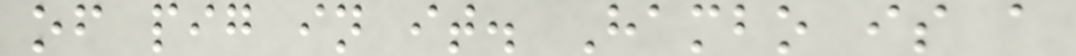of pig in it. Hambo is a
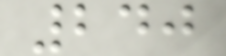240
